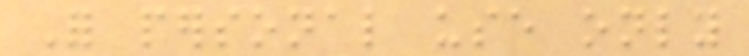For personal use only
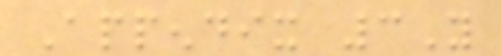Appendix 3Y
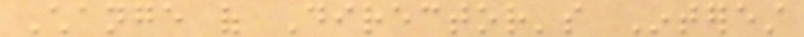Change of Director's Interest
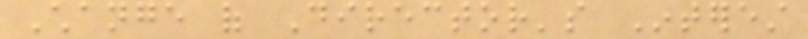Change of Director's Interest
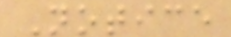Notice
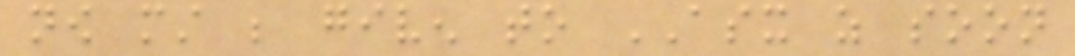now must be given to ASX as soon
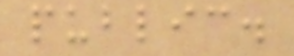public.
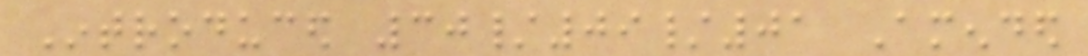Introduced 30/09/01 Amended
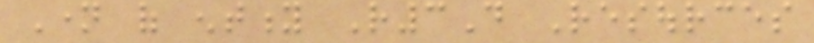Name of entity R3D Resources
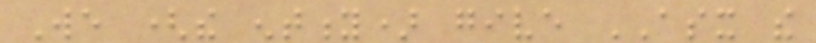We (the entity) give ASX the
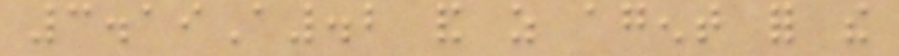3.19A.2 and as agent for the
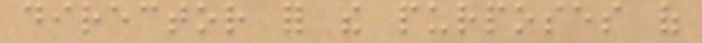director for the purposes of
